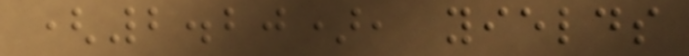(2.20), yields
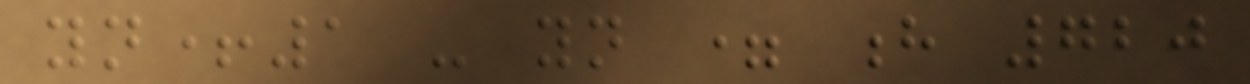yn+1 - yn = h 720
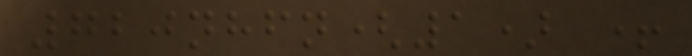720nhfn(1) +
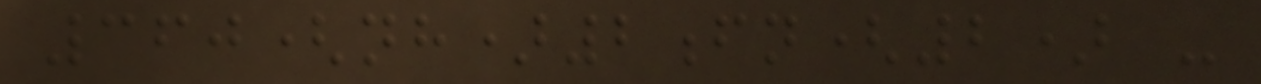360(nh)2fn(2) -
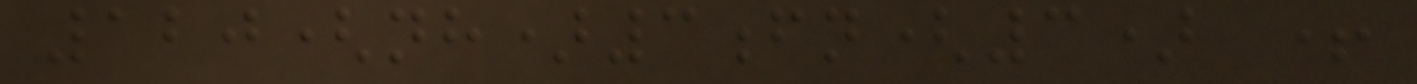120(nh)3fn(3) +
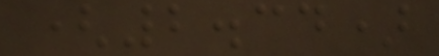(2.34)
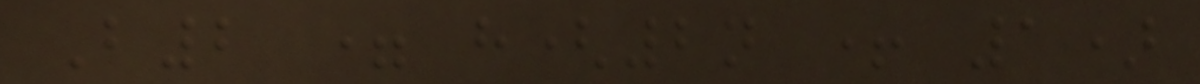B2 = h(2n + 1)
